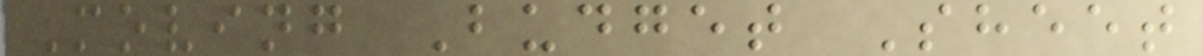Moving Budget Sheet
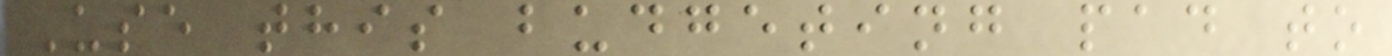Use this budgeting pad to
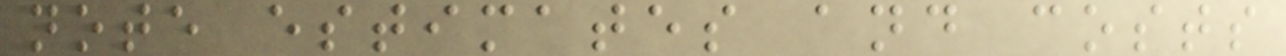note estimates and costs
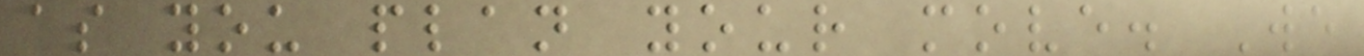as you plan your move. We
